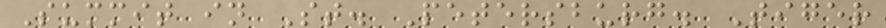Summit in St. Petersburg. Tiger
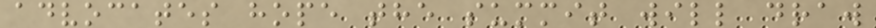advocates hope the summit will draw
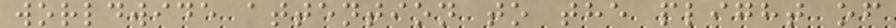worldwide attention to the plight of
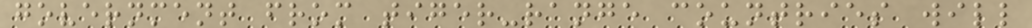government from tiger-range countries will
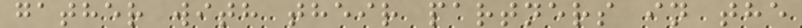gather with their partners in the
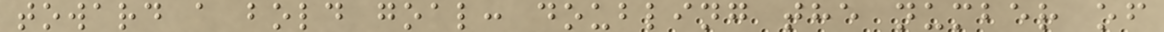toward a bold goal: doubling the number of
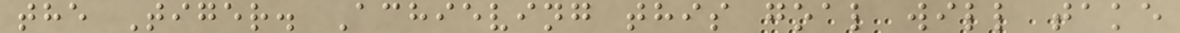the Tiger. Achieving this goal will take
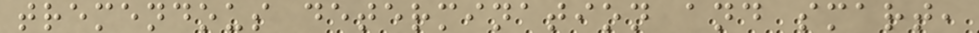tremendous determination and smart,
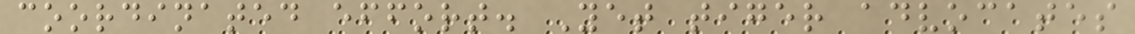coordinated effort. Yet tiger advocates
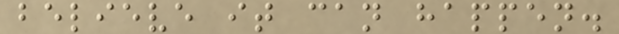believe it can happen.
